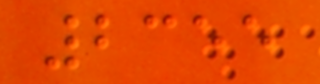2355
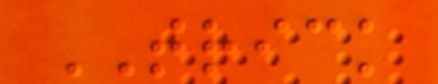TRICK
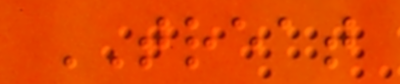TREAT
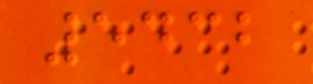5432
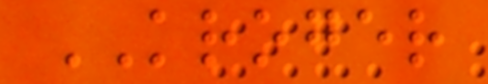KROGER
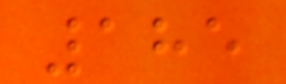185
